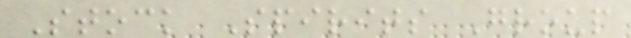Stock Spirits Group
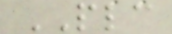PLC
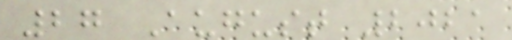27 August 2021
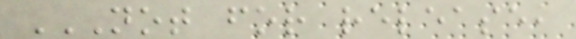NOT FOR RELEASE,
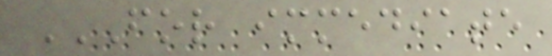FOR IMMEDIATE
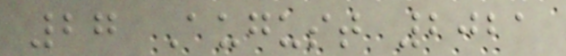27 August 2021
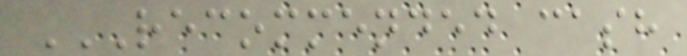RECOMMENDED CASH
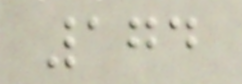174
